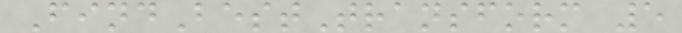FindBestTransform 5
